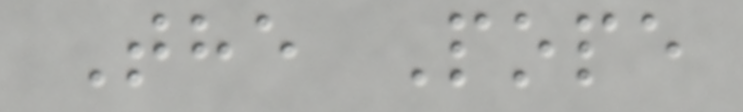The Pope
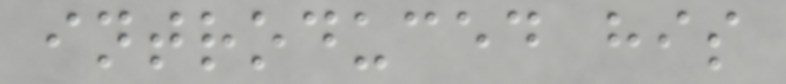introduced his
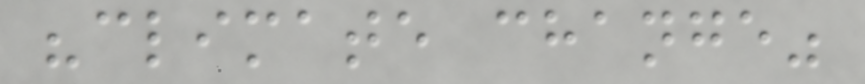"climate change"
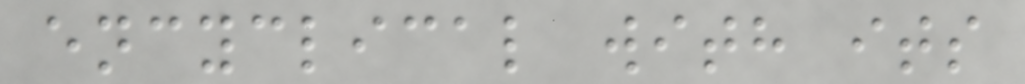encyclical with its
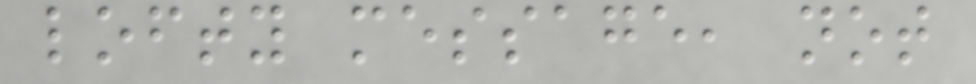lofty message, not
